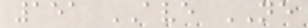151 AVE NE
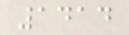1414
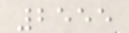2555
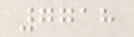7718
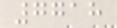7718
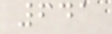641
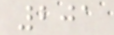201
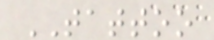TATTOO
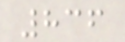836
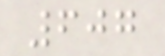607
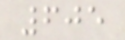605
